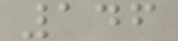146
